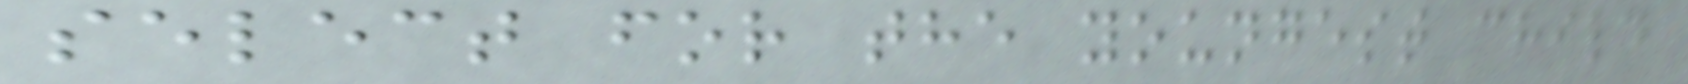select for the youngest child
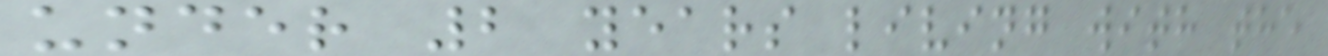under 2 years living with the
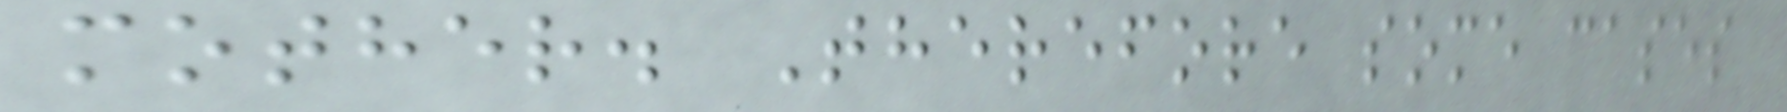mother. Therefore some cases
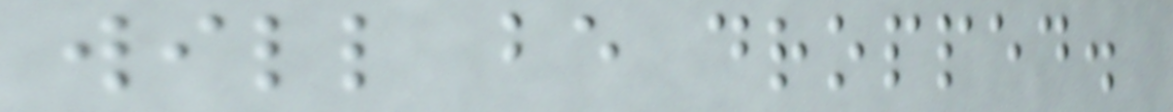will be dropped.
